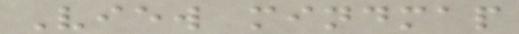View mindmap
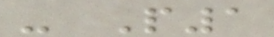- P1
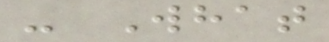- What
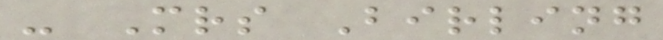- Mrs Birling
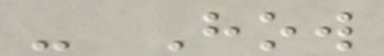- How
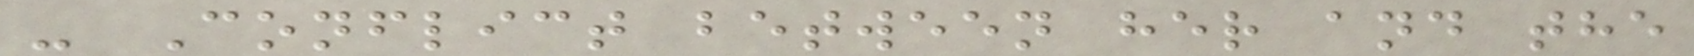- Conflict between her and the
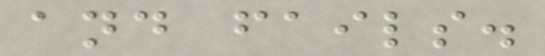and fails.
